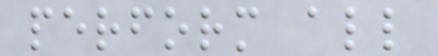perform all
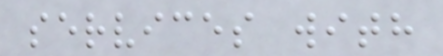services with
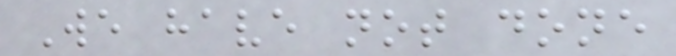We have not done
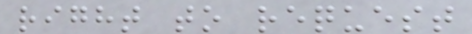right to request
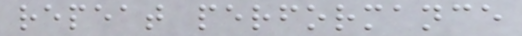repeat performance
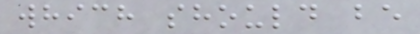which should be
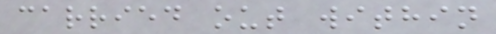carried out within
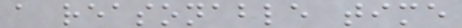a reasonable time
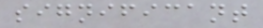significant
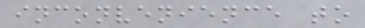inconvenience to
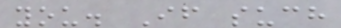you. If such
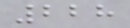228
